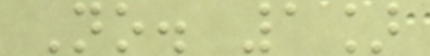No. 1]
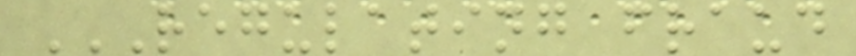REGULATING FRAUD
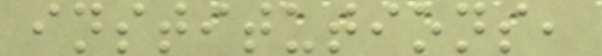institutions,
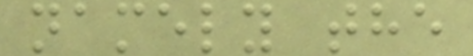namely the
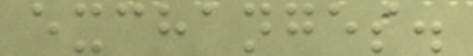exchanges.
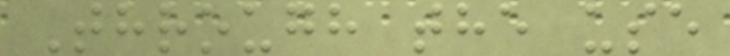Through the use
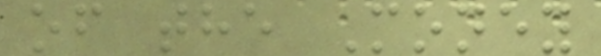of the Money
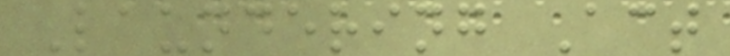Laundering Act
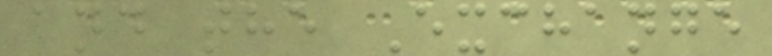and the Exchange
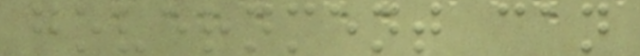government can
